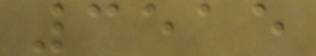3515
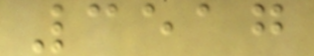3517
